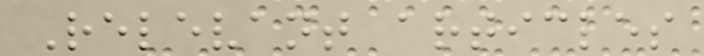Relevant articles
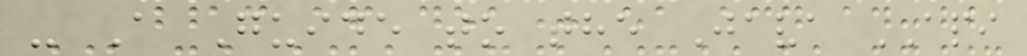- A Guide to the Java API
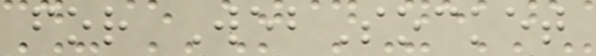for WebSocket
